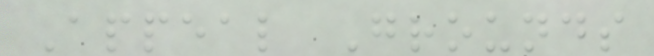Appeal Grounds
